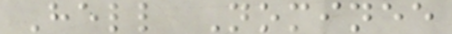Hell Nominee
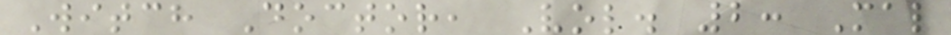Witch Doctor, Vol. 2: Mal
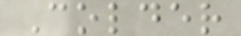Colder
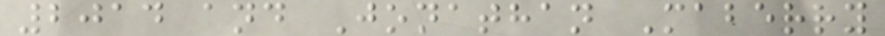2014 and Jonathan Maberry
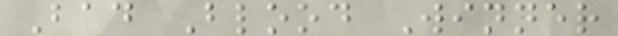Bad Blood Winner
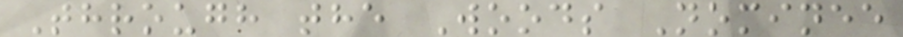Through the Woods Nominee
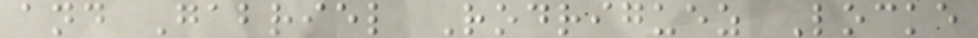and Gabriel Rodriguez Locke
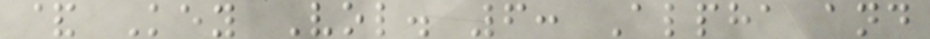& Key Vol. 6: Alpha and
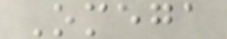Omega
